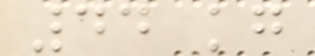44 kg
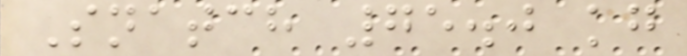Snatch 75.0 kg
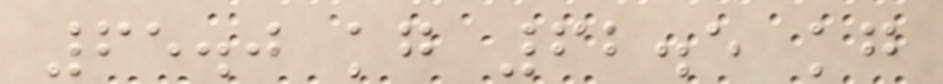65.0 kg 62.5 kg
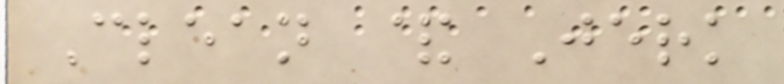Clean & Jerk
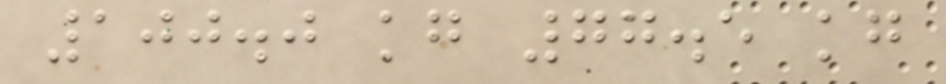100.0 kg 77.5 kg
